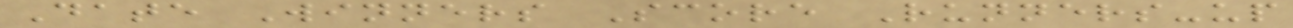Date Winners Score Runners-up
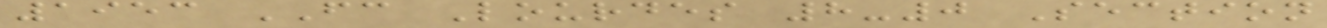1953 FC Lourdes 8-0 Section
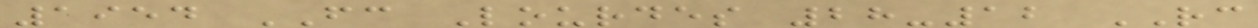1954 FC Lourdes 28-12 RC
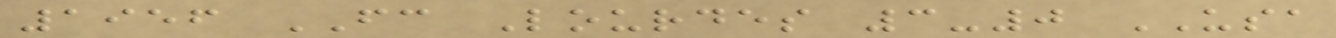1956 FC Lourdes 3-0 USA
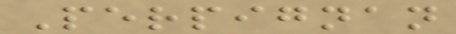Perpignan
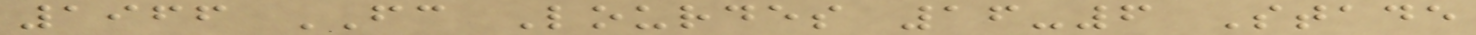1966 FC Lourdes 16-6 Stade
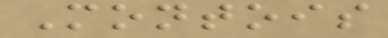Montois
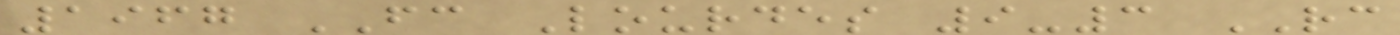1967 FC Lourdes 9-3 RC
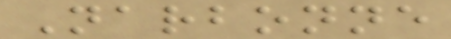Narbonne
